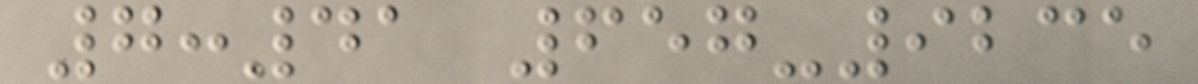7:41 657-9235
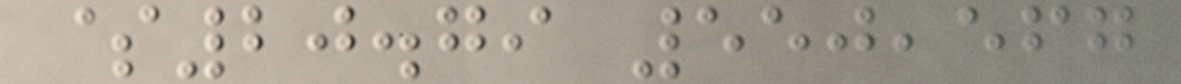$20.79 550,567
